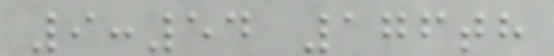9:54 176th
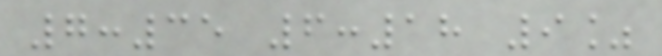7:35 6:18 9%
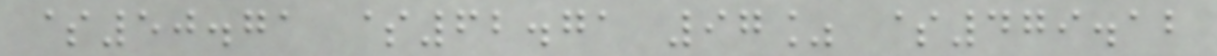$50.71 $62.71 97% $479.12
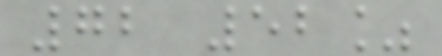72 52%
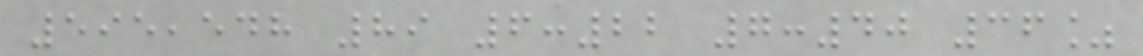595,548 89 6:22 7:40 36%
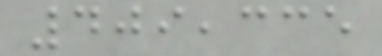409,335
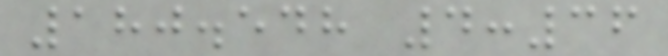180.548 4:36
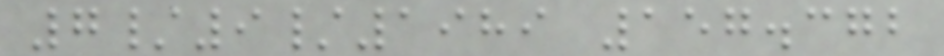7/9/1989 157.372
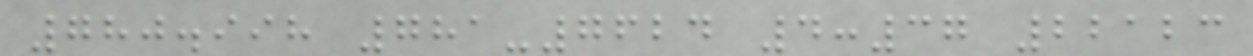780.998 781-7624 4:37 22123
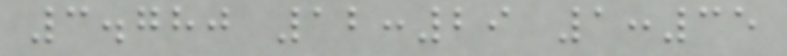3.780 12:29 1:35
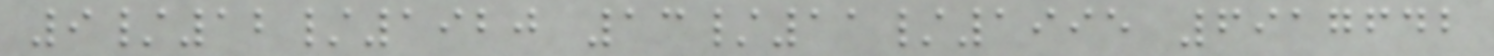9/12/1920 13/11/1995 6917642
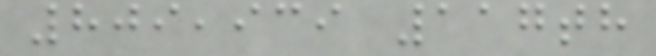809,939 117th
